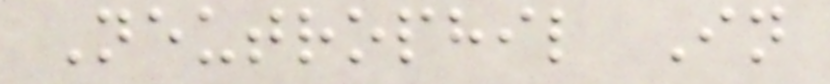Neutrophil In
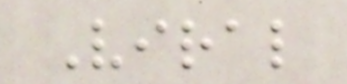Viral
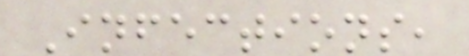Infections,
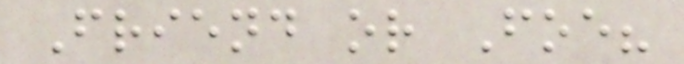Friend or Foe?
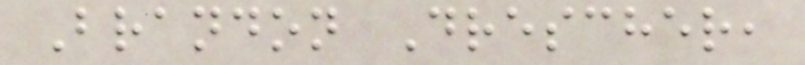Brandon Drescher,
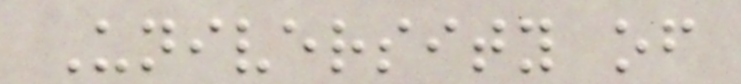University of
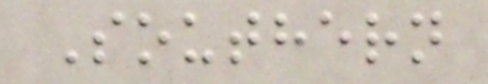Southern
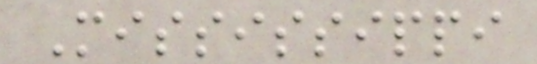Mississippi
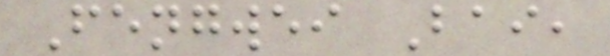Fengwei Bai,
